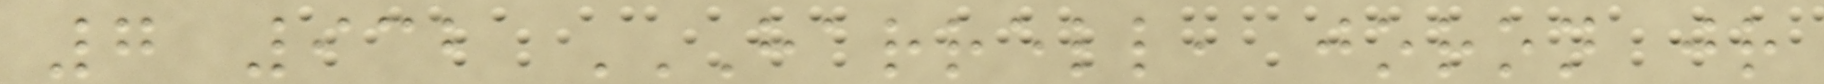7 932 HARRELL, JORON JR
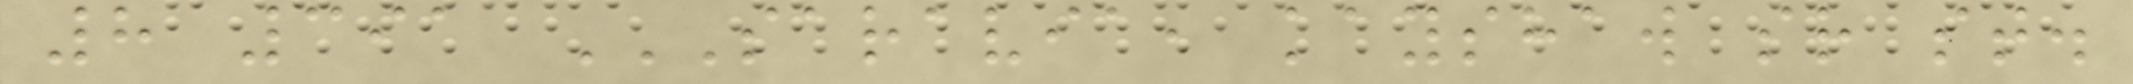8 391 SARAVIA, KAYSHAW SR ST.
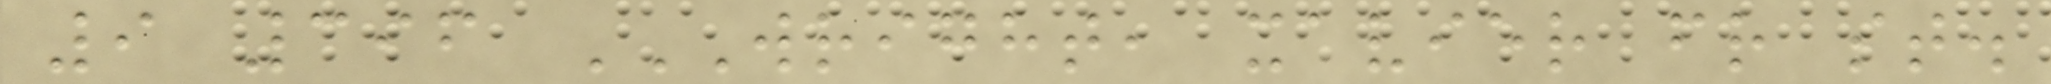9 396 WRIGHT, XAVIER FR ST.
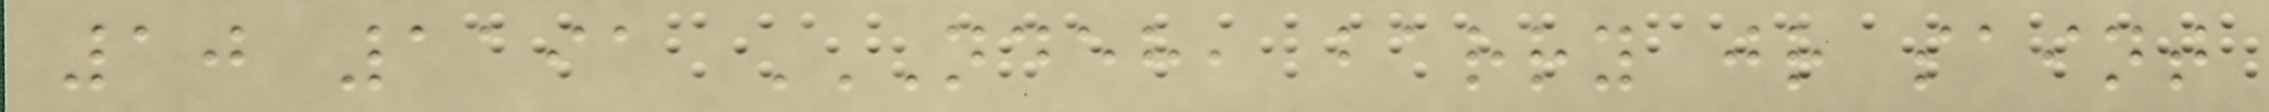10 1191 NDEH, BARRY JR SAINT
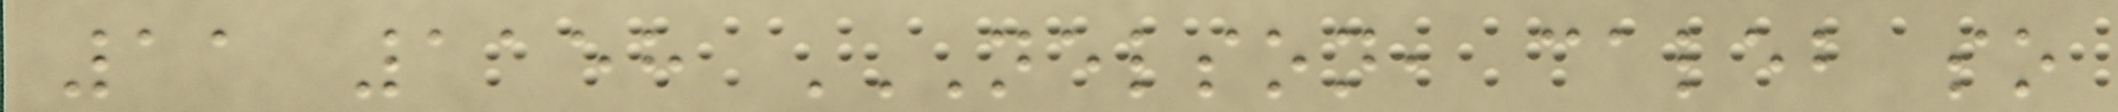11 1158 NELSON, CALEB SO
